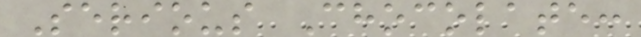Serious Chocolate:
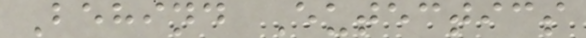Behind Eutectics
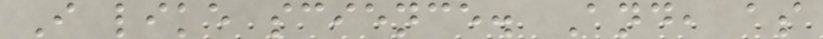I like science. And, as
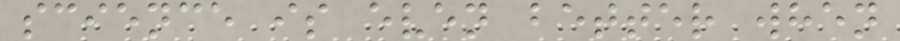science is even better when
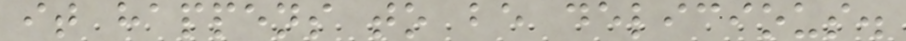it happens to be delicious.
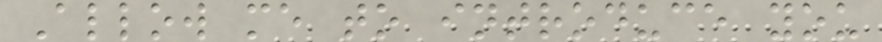Allow me to introduce you
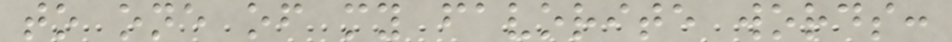to one of my favorite words:
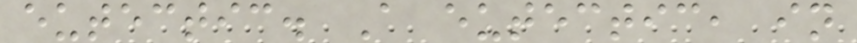eutectic. A eutectic, in
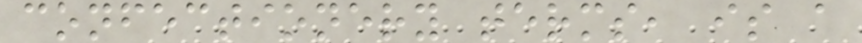confectionery terms, is a
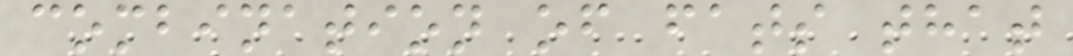combination of fats that
